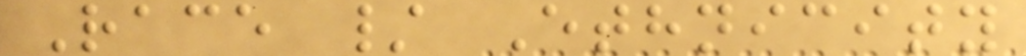Race / Ethnicity
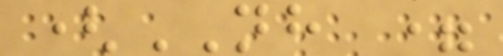(NH =
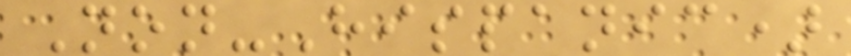Non-Hispanic)
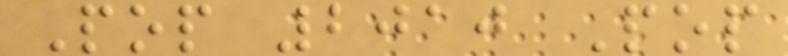Pop 2010 Pop
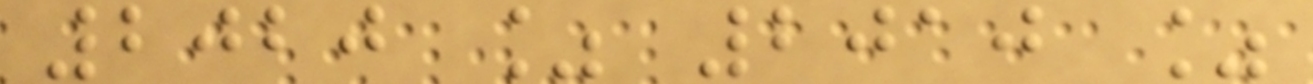2020 % 2010 %
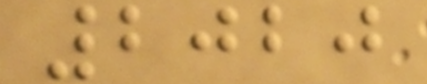2020
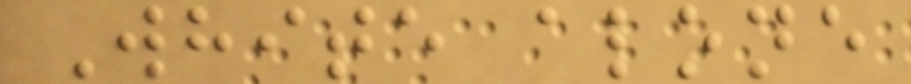White alone
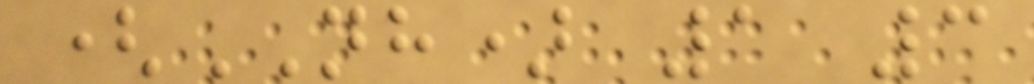(NH) 1 3
